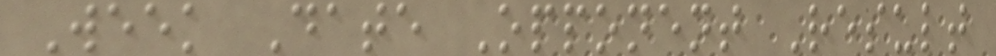Week Date Opponent Result
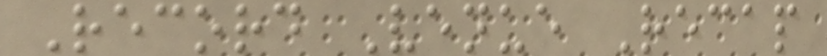Record Venue Recap
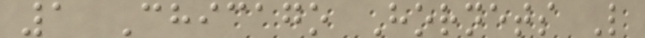1 Chicago Hornets L
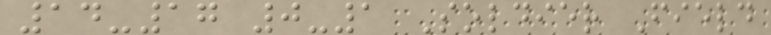14-17 0-1 Soldier Field
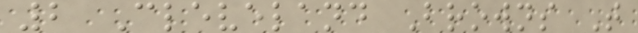2 Cleveland Browns T
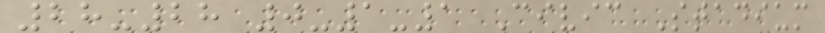28-28 0-1-1 Civic Stadium
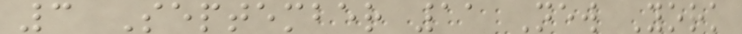3 September 11 New York
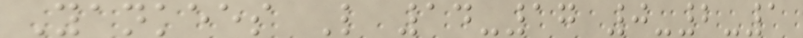Yankees L 14-17 0-2-1
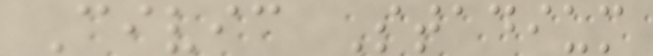Civic Stadium
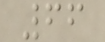66
